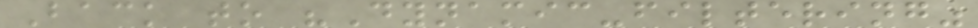Back to "Dynamic-filtering"
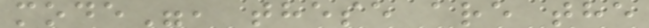mode", these are the
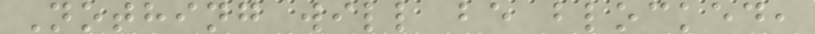Nothing will be blocked,
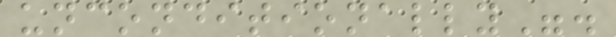unconditionally".
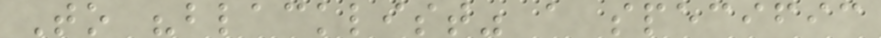To "blacklist" a specific
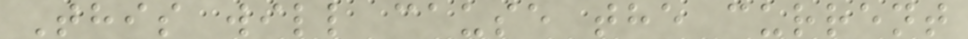This will cause the current
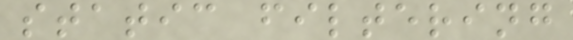static filtering
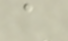a
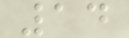14
